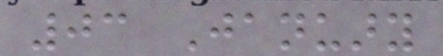03 January
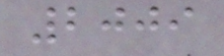2009
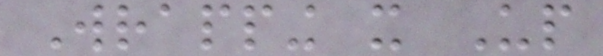Wrapping it Up
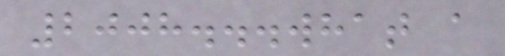2008...what a
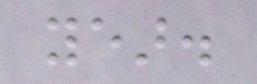year.
